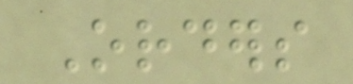Orders
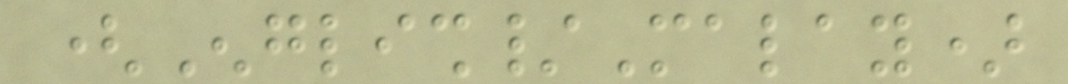(English/Malay)
